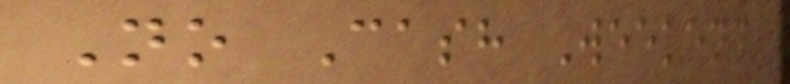No Cash Weekend
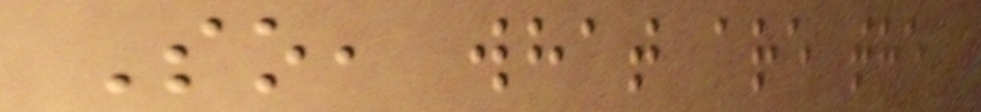So, what are the
